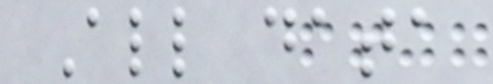All data
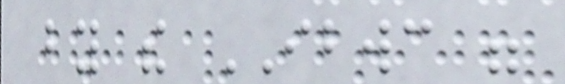by the IBWC were
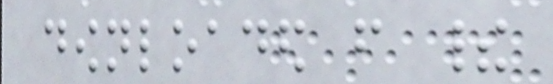downloaded from their
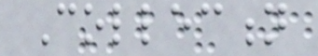Collection
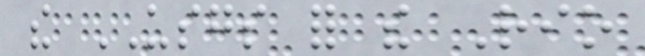the USGS for the Rio
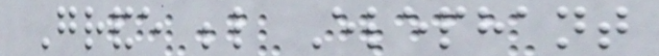Grande below Elephant
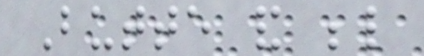Butte and below
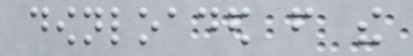downloaded from the
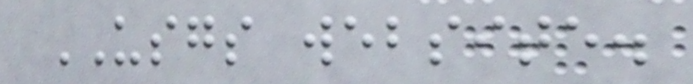USGS website.
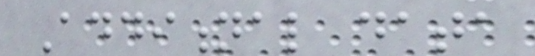Additional data
